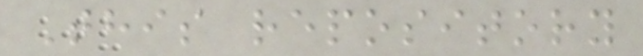This repository
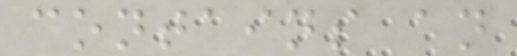contains an
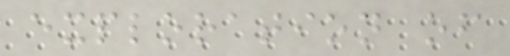exploration of
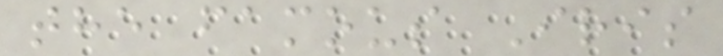the famous Iris
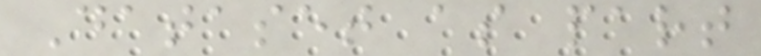Dataset as part
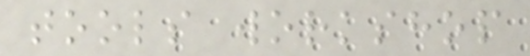tools workshop
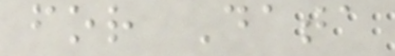for Data
